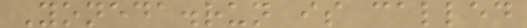Yoneda.run is called
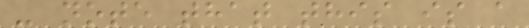- note that this is a
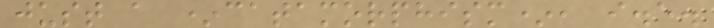just a *catamorphism*, i.e.
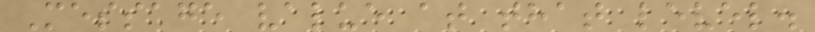Message value at that level.
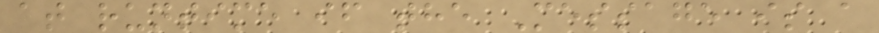at runtime if the Message is a
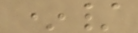*/
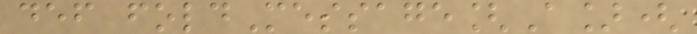def foldMessage[A](
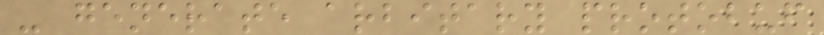- generate arbitary protobuf
